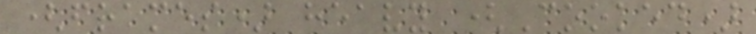(frames) heavy (Cooked)
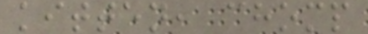kitten, chomp
